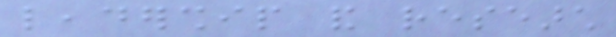leadership and research
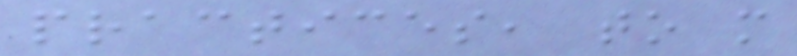practices, to more
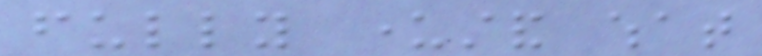fully understand what
